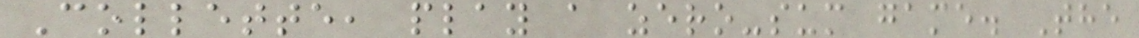Collette, play a zero-sum game. The
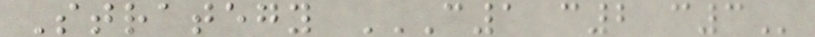Strategy C1 C2 C3
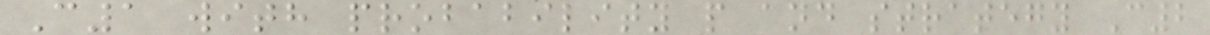C1 with probability p and strategy C2
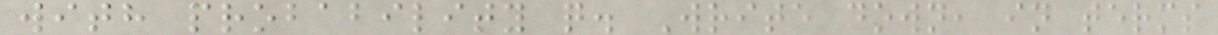with probability q. Write down, in terms
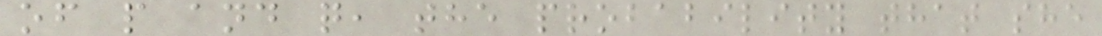of p and q, the probability that she
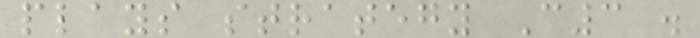plays strategy C3 .
